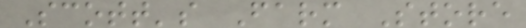Scott's Farm Store
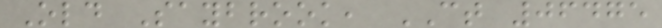Old Saybrook, CT 06475
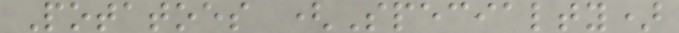Potatoes (Specialty)
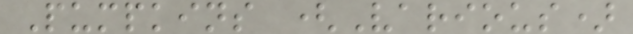Pumpkins (Various)
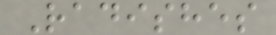Radishes
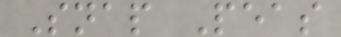Snap Peas
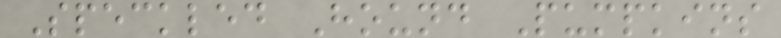Speckled Hound Pumpkins
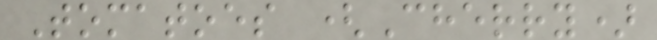Tomatoes (Cherry)
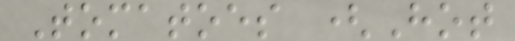Tomatoes (Hot
